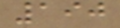190
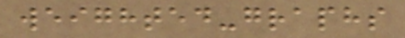weighted-graphs
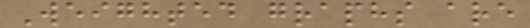Weighted graphs are
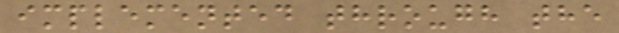implemented through the
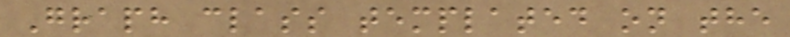Graph class templated on the
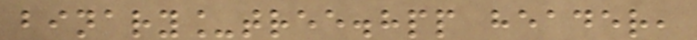binary_tree.hpp header,
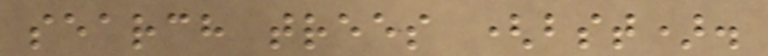search trees (bst).
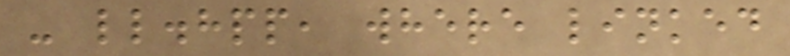- ll.hpp, where linked
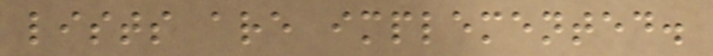lists are implemented.
